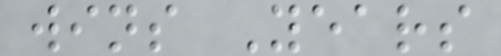wins Years
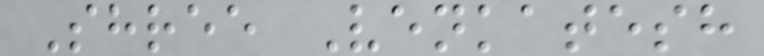Shree Venkatesh
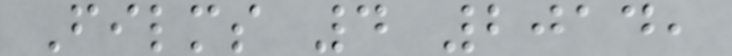Films 4 2014,
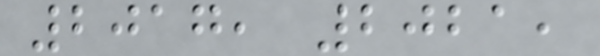2017, 2021,
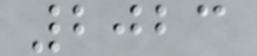2023
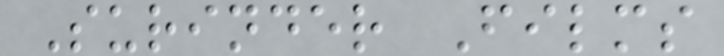Surinder Films
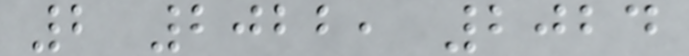2 2022, 2024
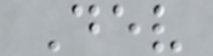Dev
